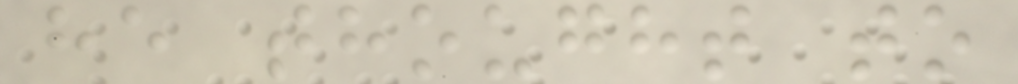he thought to
